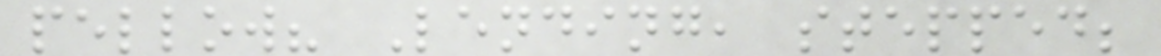pellow? Lending, stepped;
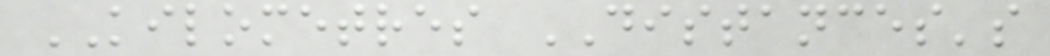KILOMETRES DISTANCES's
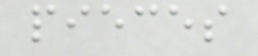pieces
